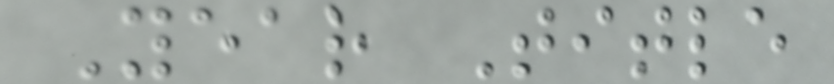Year Title
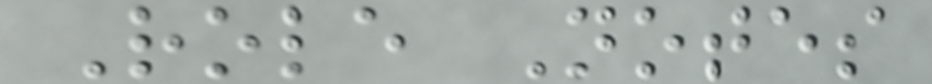Role Notes
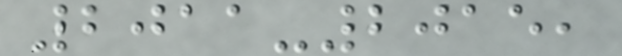2011-2015,
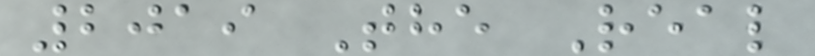2019 The Real
